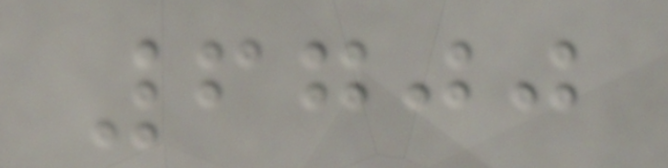6700
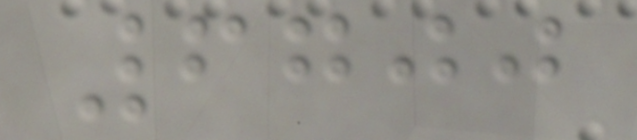6700
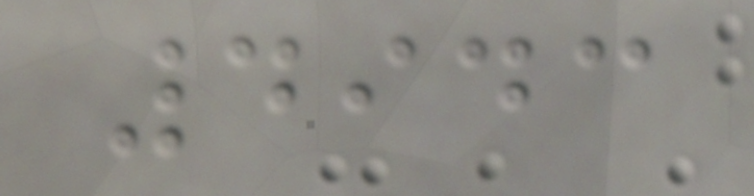4943
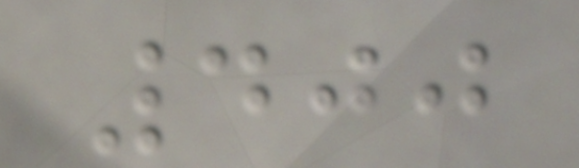400
